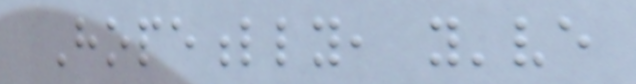Hopefully, you've
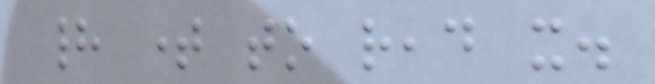had time to read it.
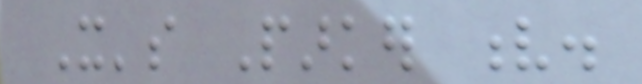It's Parker v.
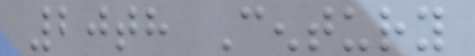20th Century
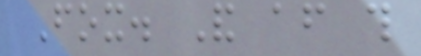Fox. And after this
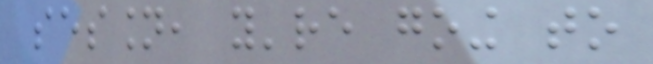session, you're going to
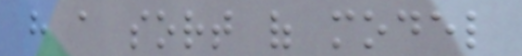have a sort of model
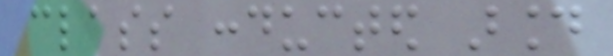class conducted around
